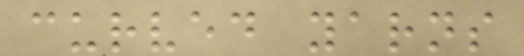curved yarns
